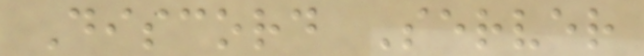Discord Server
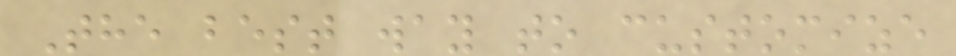The best way to customize
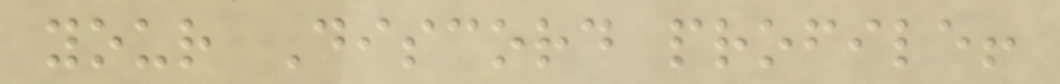your Discord profile!
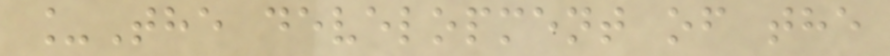_The development of the
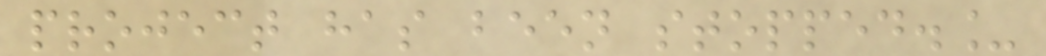project has been stopped._
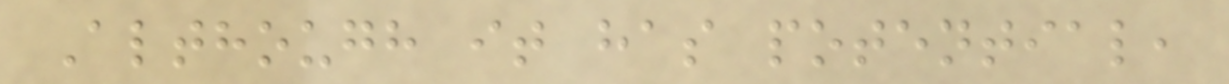Although it has potential,
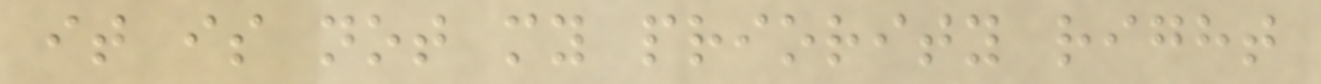it is not my priority right
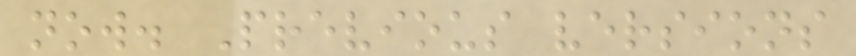now. Previous versions
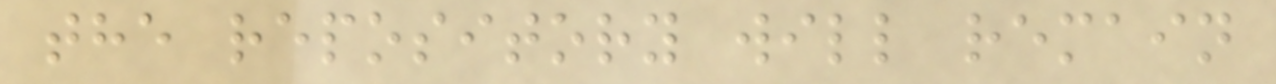the repository will remain
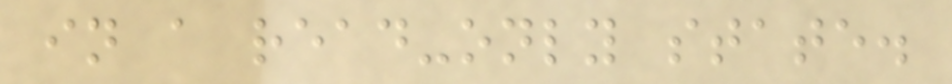in a read-only state.
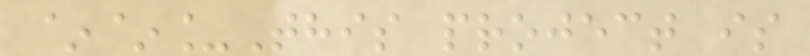~~_This project is
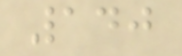140
